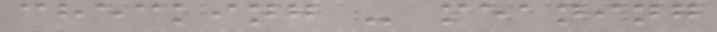checking - meaning
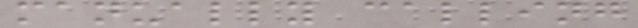manually calling
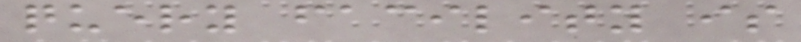query facility is
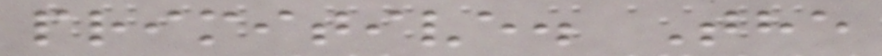primitive. The
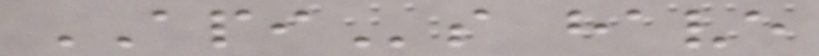APIs have
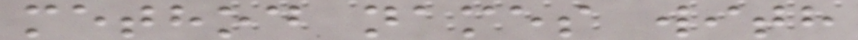method names with
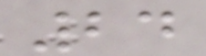24
